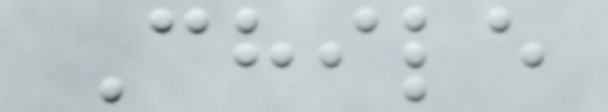Chile
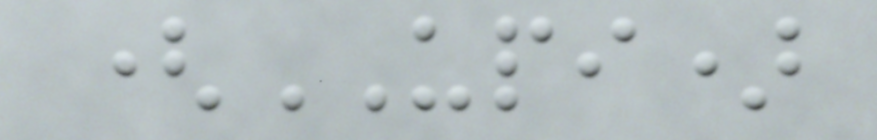(UPI)
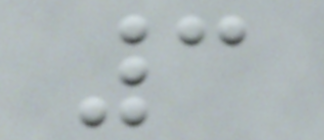3
